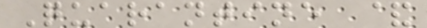Quarantine &
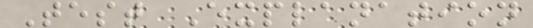Test Explanation
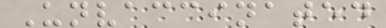Unvaccinated
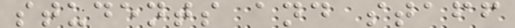students and staff
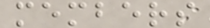members
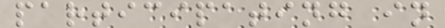participating in
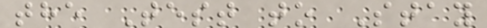the Test to Stay
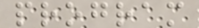program
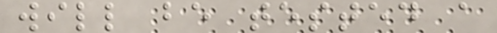will be tested a
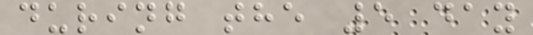during the 5 day
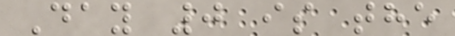Day 0 is the
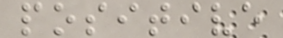positive
